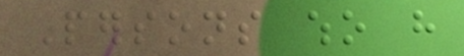Persons who have
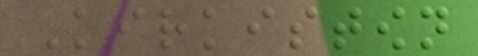Kirkistown
